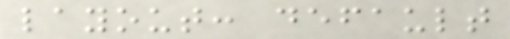layout: default
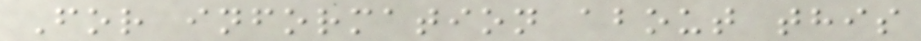For information about this
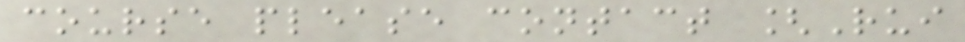course please contact [Rui
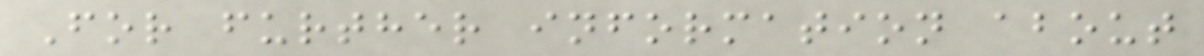For further information about
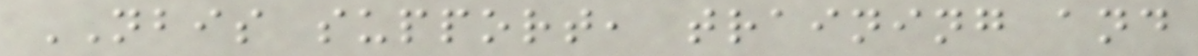NBIS support, training and
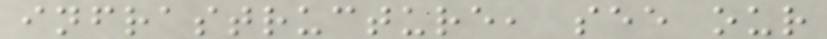infrastructure, see our
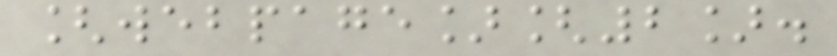[webpage][2].
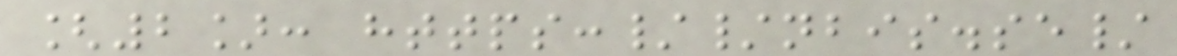[2]: https://nbis.se/
